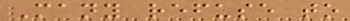Many refuse to
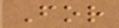For
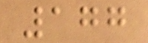177
